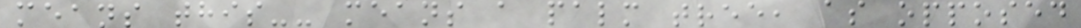means this-- means a palm tree, as opposed
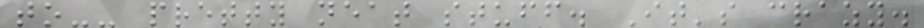to-- pretty neat stuff. It's crazy.
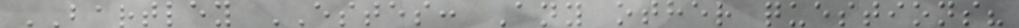BARTLEY ESTES: Any other questions?
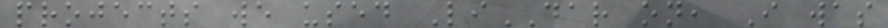projects we used LiDAR on, I was
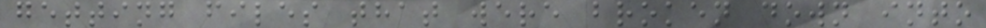getting files that were broken down into
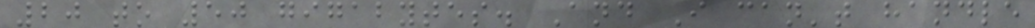20 to 50 gigabytes. And I can't handle
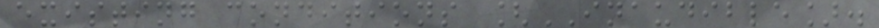existing conditions [INAUDIBLE].
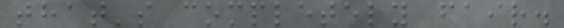that's completely fair.
